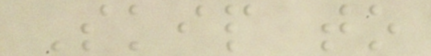Skip to
